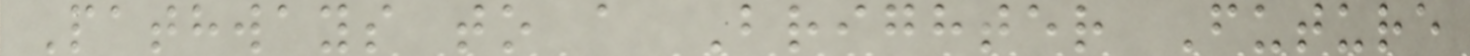Pathways to a Brighter Future
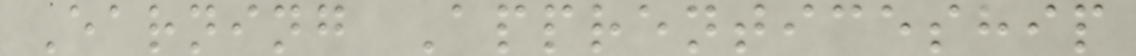Earning Apprenticeship
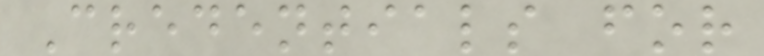Credentials for
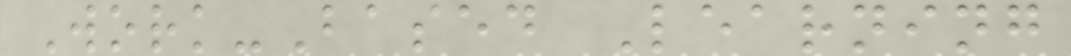Work-Based Learning
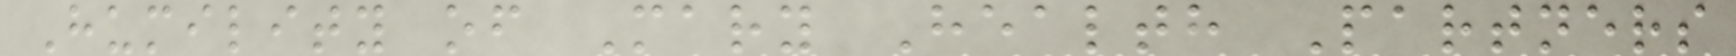Humility of Mary Health Partners
